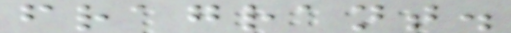fragrant.
